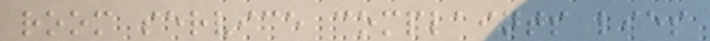room service complaints lies
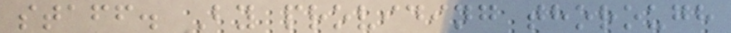staff. By providing thorough
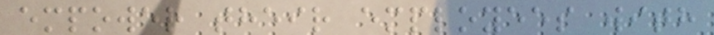empower their employees with
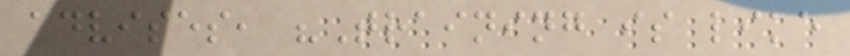advises, "Training is like
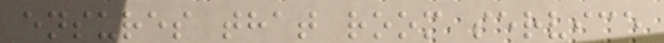ensures that room service
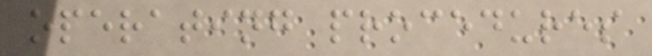operating procedures
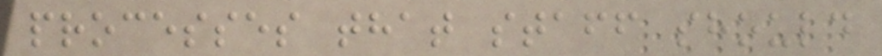processes that staff should
